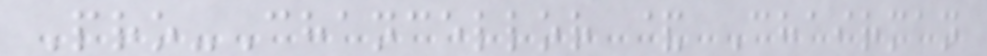Pro-Chancellor & Chairman
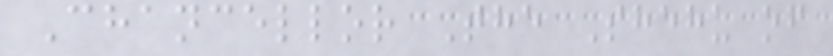Chancellor The Shehu of
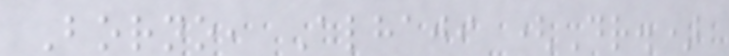Borno, Alhaji (Dr.)
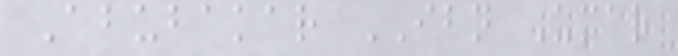Abubakar IBN Umar
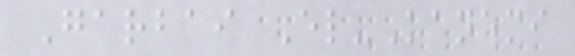Garbai El-Kanemi
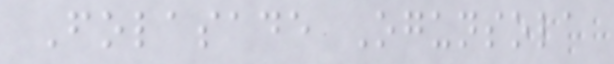Folasade Ogunsola
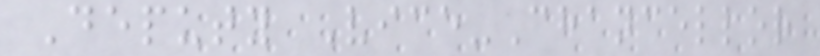Deputy Vice-Chancellor
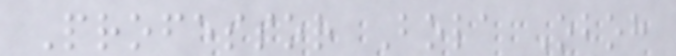Professor Bola Oboh
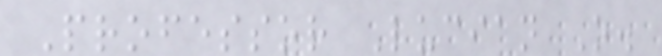Professor Lucian O.
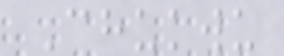Chukwu
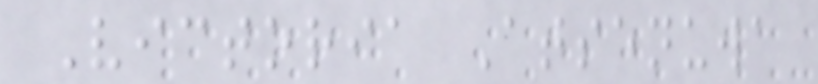Victoria Atsenuwa
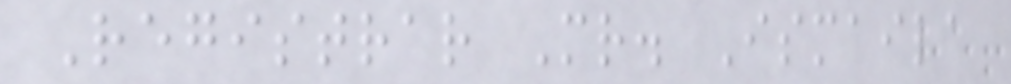Registrar Mr. Ismaila
